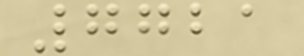7721
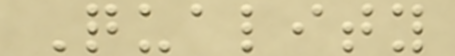Quality
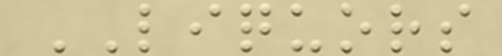LIQUORS
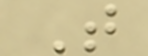T
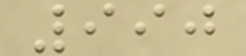990
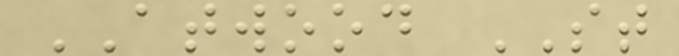ATWOOD ST
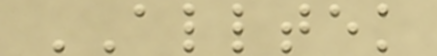ALLTEK
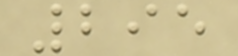295
